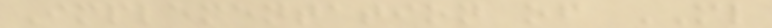Implementation of ML
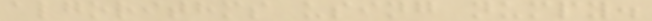algorithms using numpy.
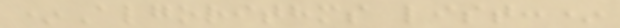*Algorithms list:*
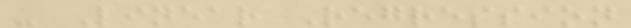- Linear Regression
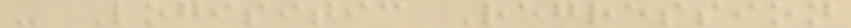- Logisitic Regression
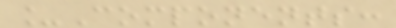_Components:
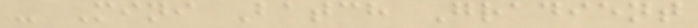- Mini Batch Gradient
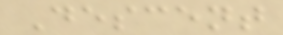Descent
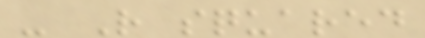- R squared
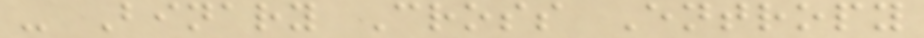- Binary Cross Entropy
